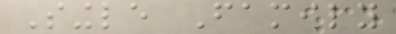Single Family
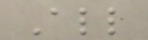All
